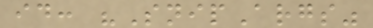id: "SnipArgs"
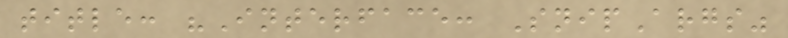title: "Interface: SnipArgs"
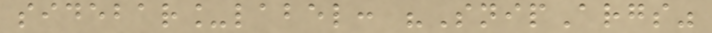sidebar_label: "SnipArgs"
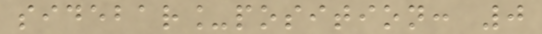sidebar_position: 0
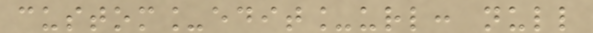custom_edit_url: null
